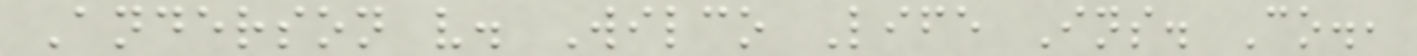Anderson v. Wilco Life Ins. Co.,
